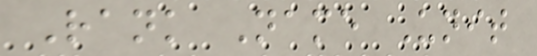Rank Name Unit
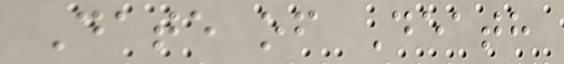Date of Death
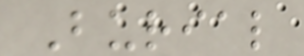Burial
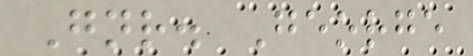Gnr. George
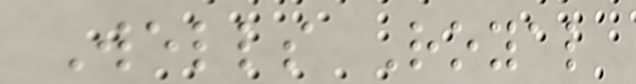Wells Royal
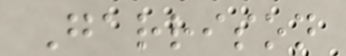Garrison
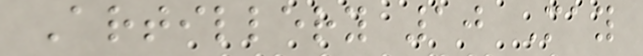Artillery 10 May
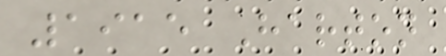1915 Harton
